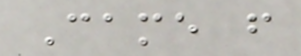Came from
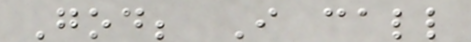God; I call
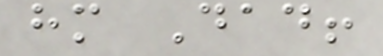him Dad!
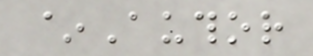~Author
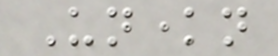Unknown
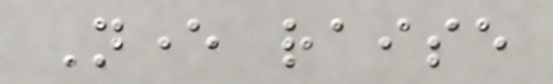Never raise
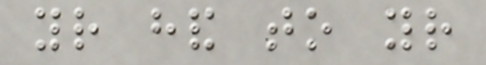your hand to your
